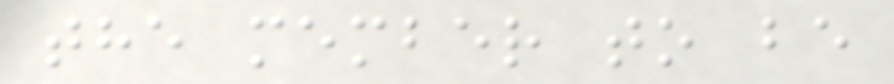the member to be
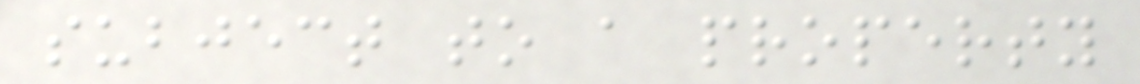subject to a property
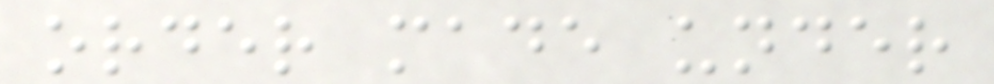order made under
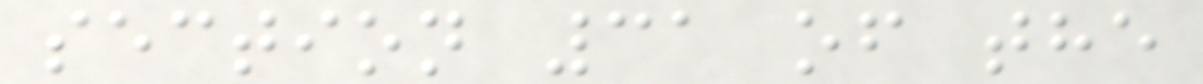section 31 of the
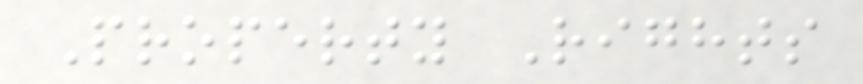Property Rights
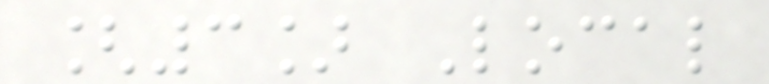[3] Local
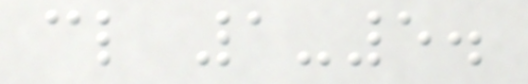cl 1-5.
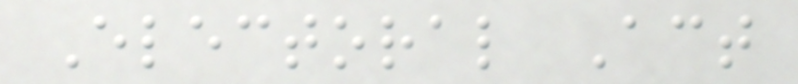Electoral Act
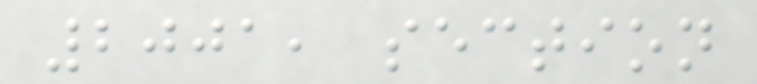2001, section
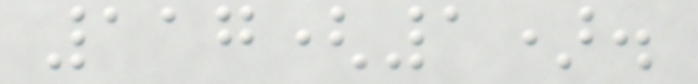117(1).
